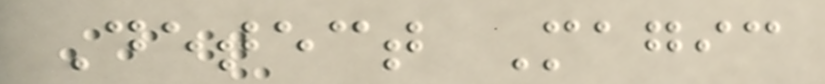Detect Magic
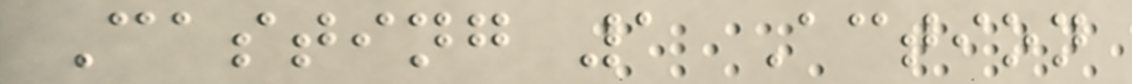Casting 1 Action
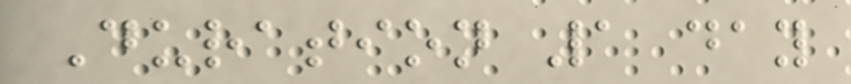Duration 1 day
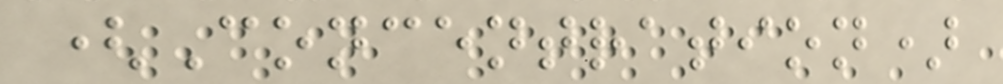(Concentration)
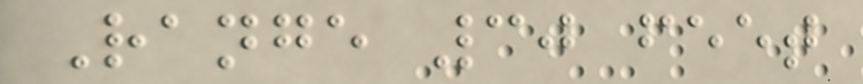Range 30 feet
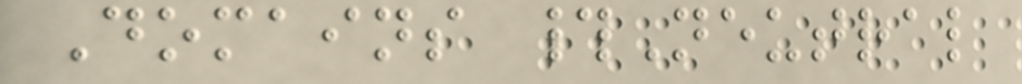Domains #Neutral
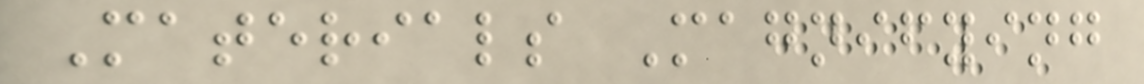Materials Magnifying
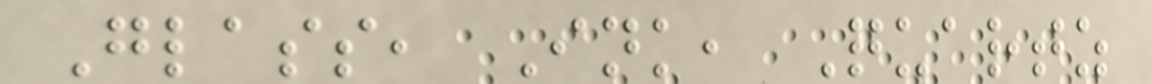Glass, Ink, Quartz
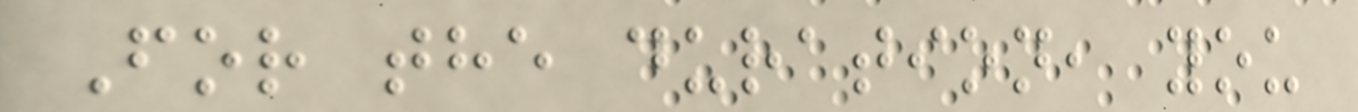For the duration, you
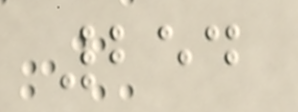254
